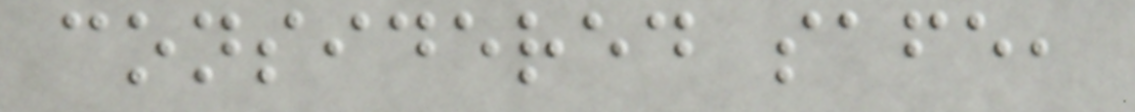considered safe,
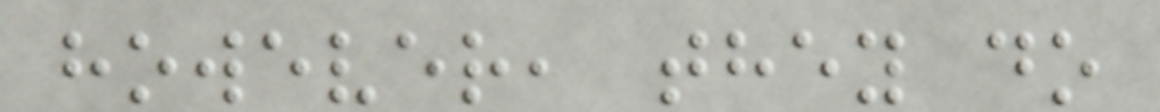however, they do
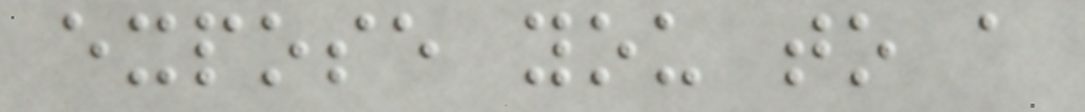expose you to a
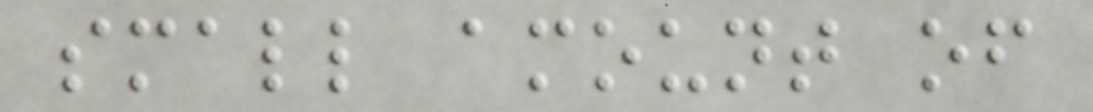small amount of
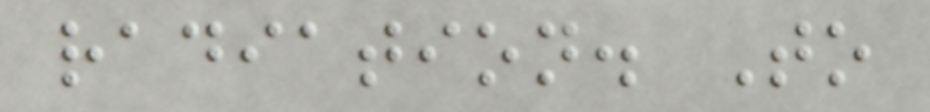radiation. To
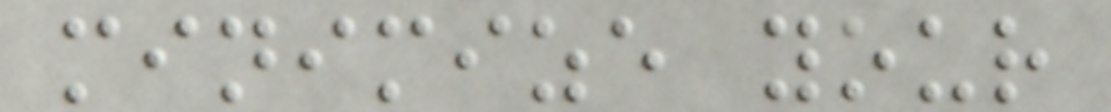minimize your
